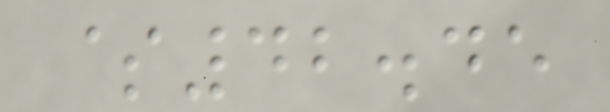$42.45
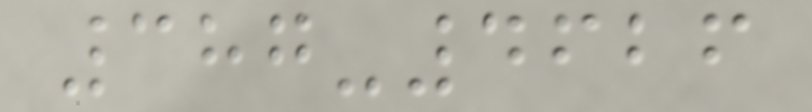387-4626
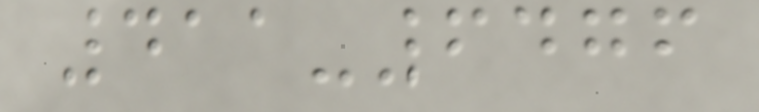411-6476
